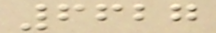6627
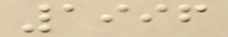1996
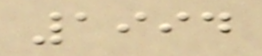1994
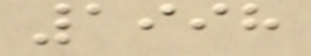1998
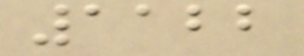1122
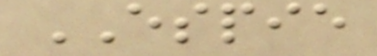ESPIE
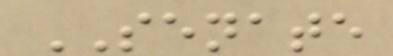SENATE
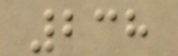238
